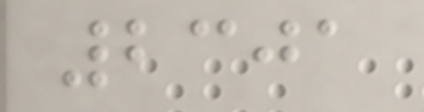2301
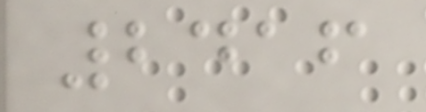2416
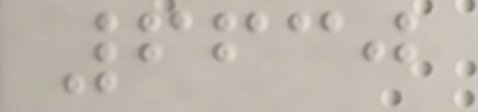6630
